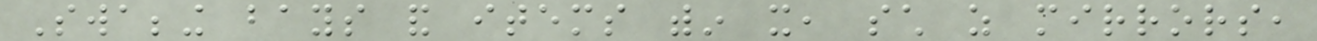Swabbing bays and items within it, such as mirrors,
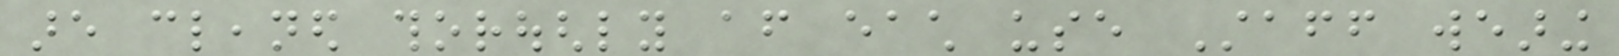are cleaned thoroughly after each use Staff wearing
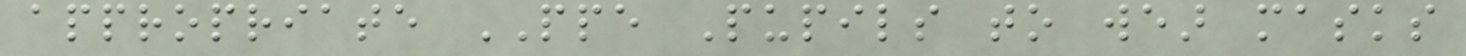appropriate PPE Pupils to wear masks
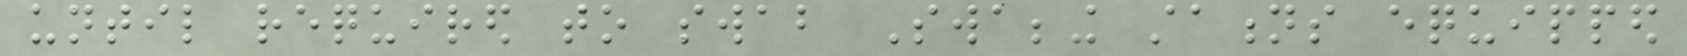until required to swab Swabbing stations equipped
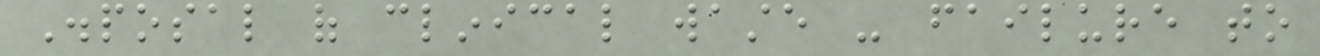Disposal of clinical waste - failure to
